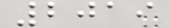2019
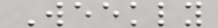Weekly
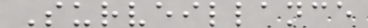Surveillance
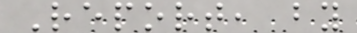Report, by
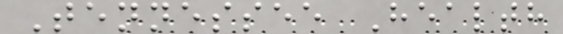Tennessee Health
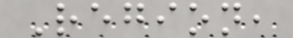Region,
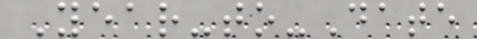Year-to-Date
